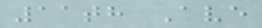11th Ave
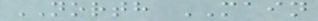NORTH MAIN
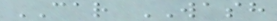CAR WASH
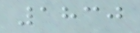1830
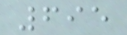695
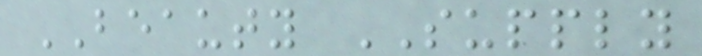BEAUTY SUPPLY
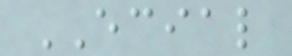ECIAL
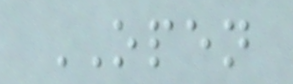OPEN
